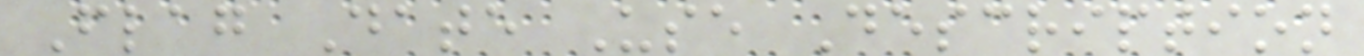Flag Date Use Description
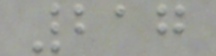217
